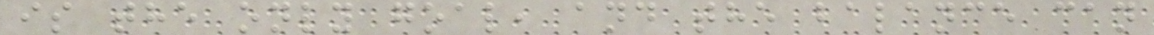is the only goal, and the balance can
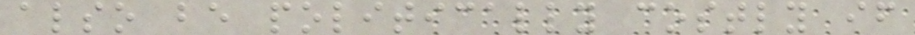also be politically costly if
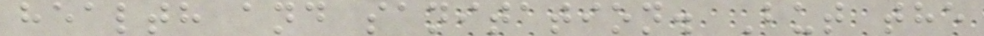health and sanitation. But the
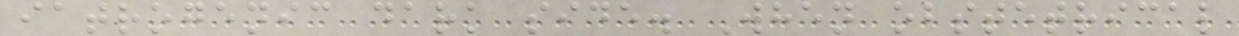iatrogenic dark side. When obstetrical
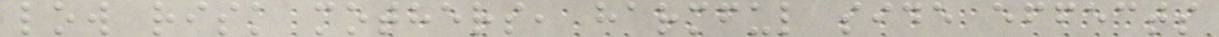low risk mothers, harmful side effects
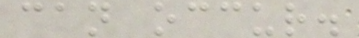can occur.
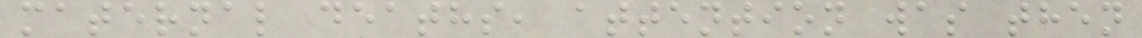maternal deaths, attention was then
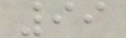99
